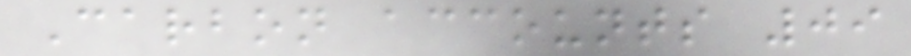Carbon accounts 09
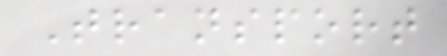Transport
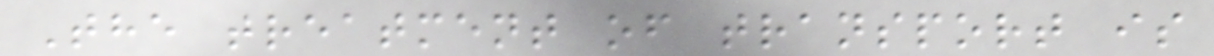The treatment of transport is
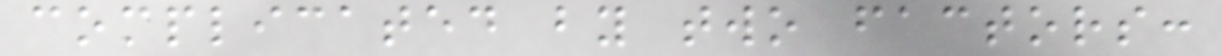complicated by two factors:
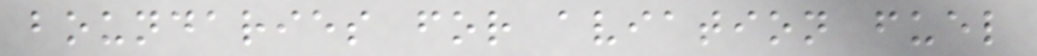boundaries for aviation fuel
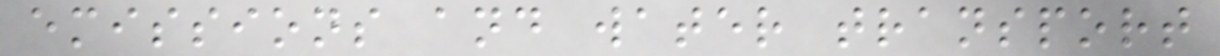emissions and water transport
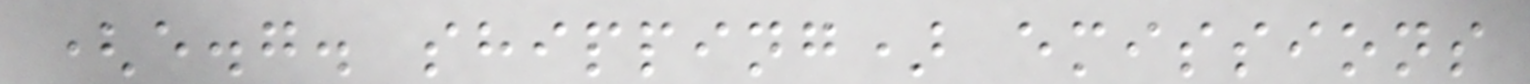(e.g. shipping) emissions
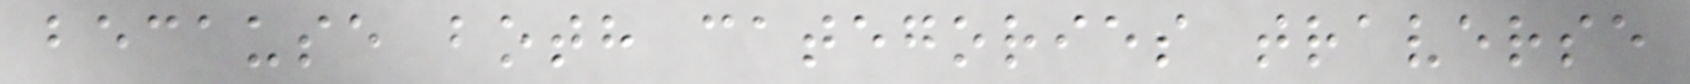because both categories traverse
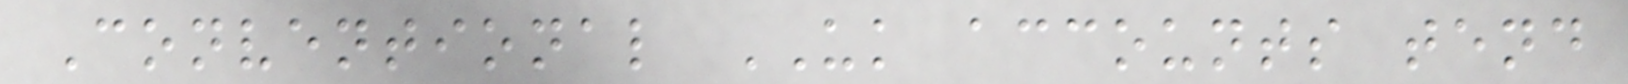Conventional UK accounts tend
